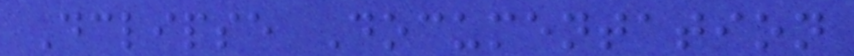Dclipse Documentation
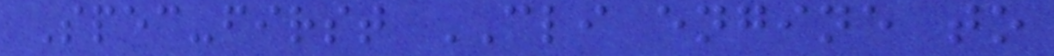Spec-first CLI engine to
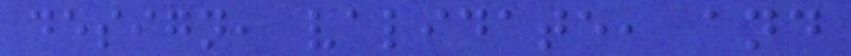design, validate, and
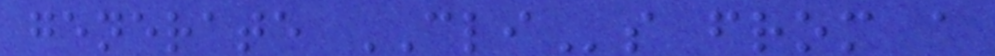generate CLIs from a
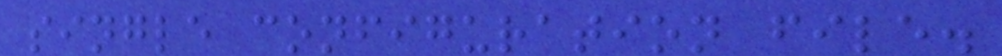single configuration file.
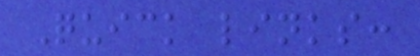Quick links:
